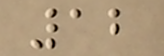12
